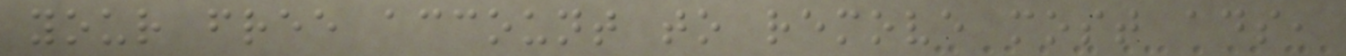your free account to remove most ads,
